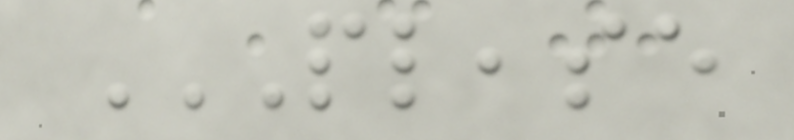PLEASE
